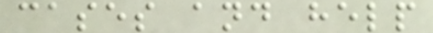cases and help
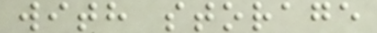with storage
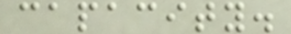capacity.
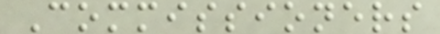Commissioners
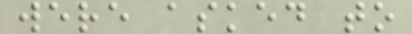were asked to
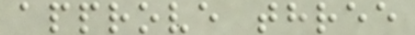approve three
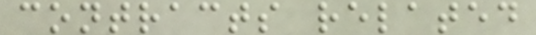contracts related
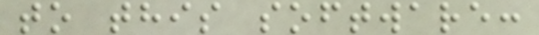to this software:
